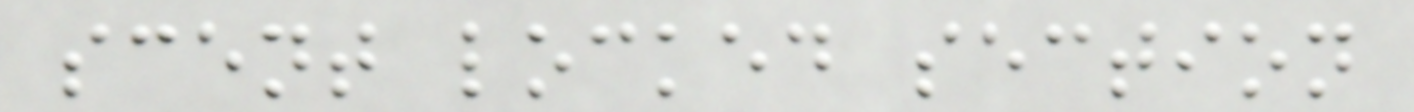scent locked section
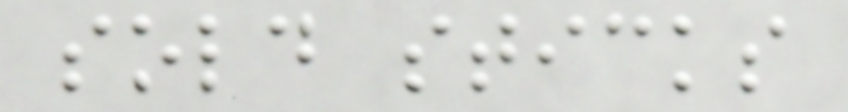sold sticks
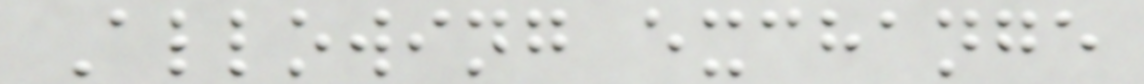Allowing exchange
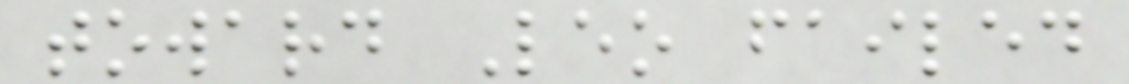toward Leo failed
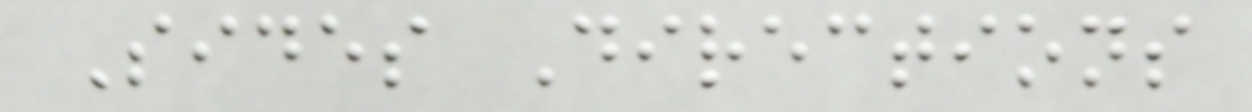Sides Directions
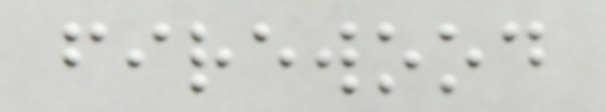firewood
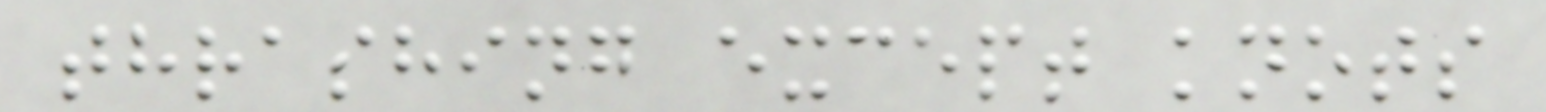thrashing except knots
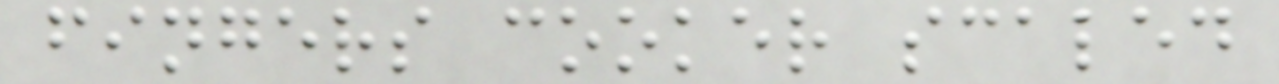fingers cooker scaled
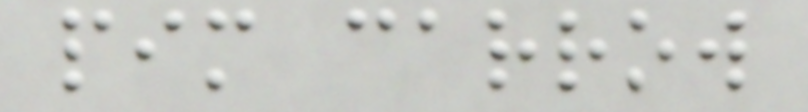pim carrow
